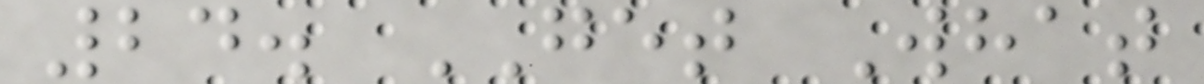24. GET What
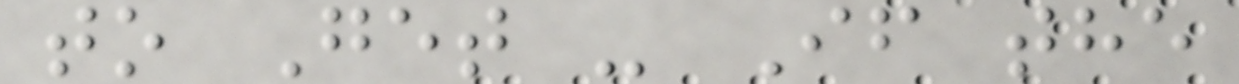to Get - If the
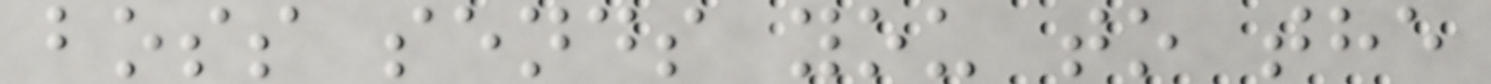boss sends you to the
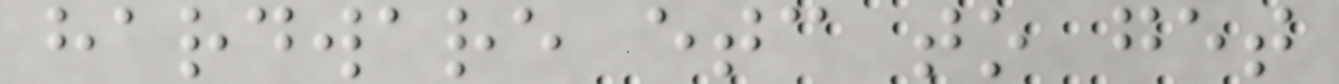hardware etc to get
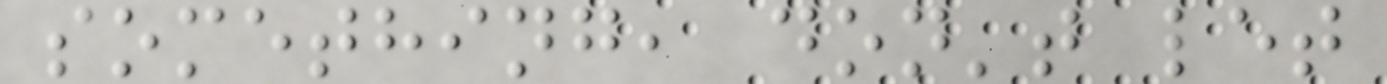something, don't let
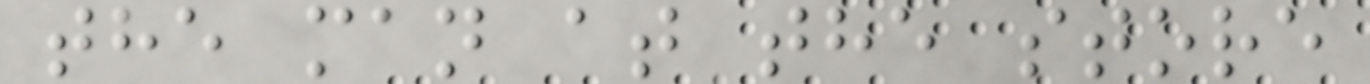the man at the store
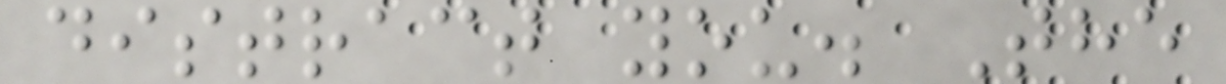distract you. The
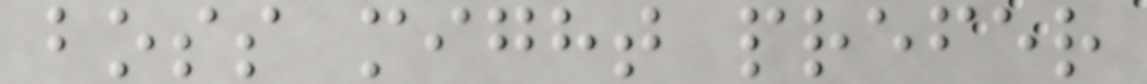boss might prefer
